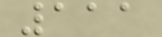111
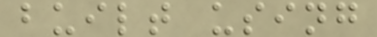built using
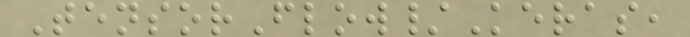TensorFlow/Keras,
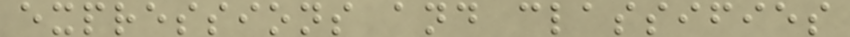expressions and classifies
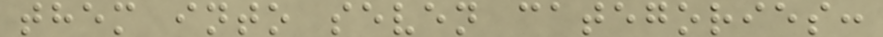them into seven categories:
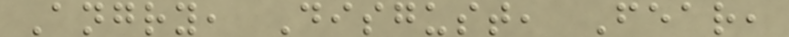Angry, Disgust, Fear,
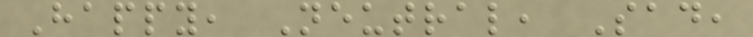Happy, Neutral, Sad,
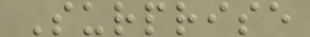Surprise
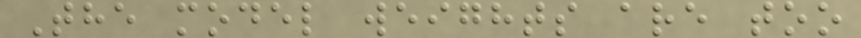The model weights are too
